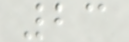23
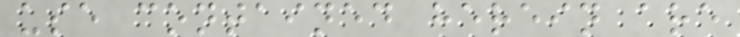use contained herein are
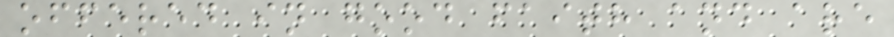offered in good faith and are
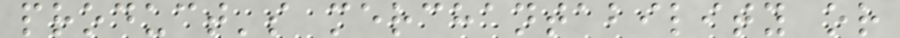product's merchantability or
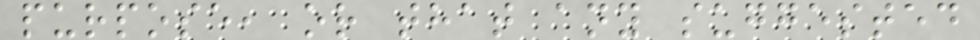purpose, or that any suggested
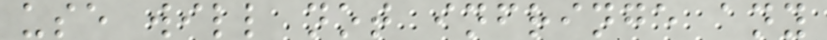use will not infringe any
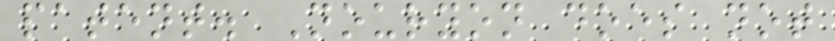patent. Nouryon does not
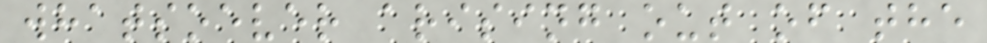whatsoever arising out of the
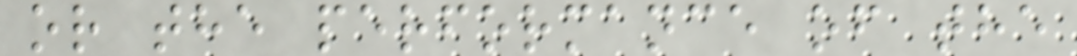or the performance of the
